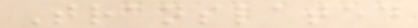Translated
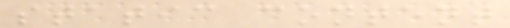static content
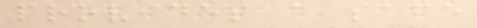provides a safe
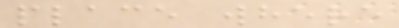place where
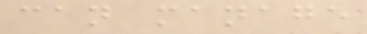can manage
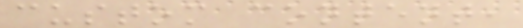custom content,
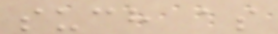such as
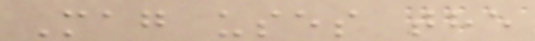Mag uses the
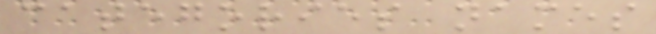categories names
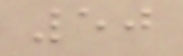50
